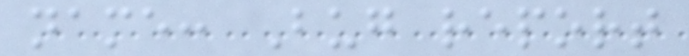name: Bug report
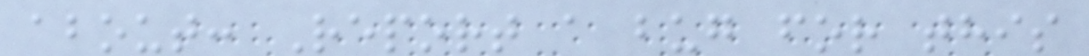about: Report a bug for this
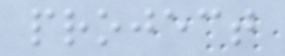project
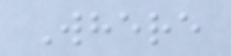Where
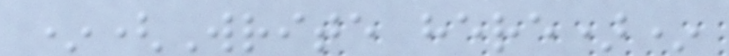*(Write here)*
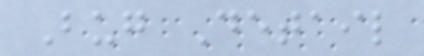Bug Detail
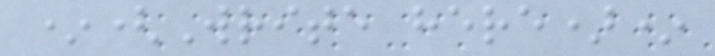*(Write here)*
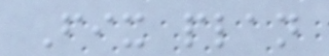Fix plan
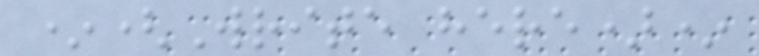*(Write here)*
